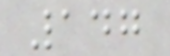147
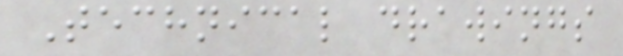Technical drawings
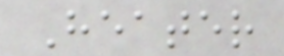Heater
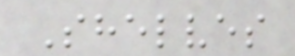Shelves
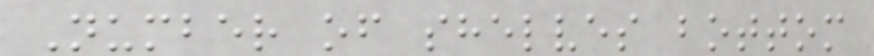Number of shelves bottom
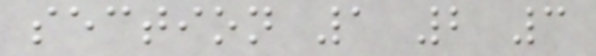section 1 2 3
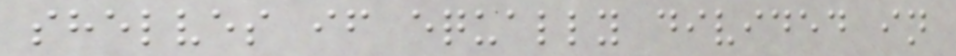shelves if equally divided in
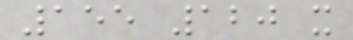155 120 x
